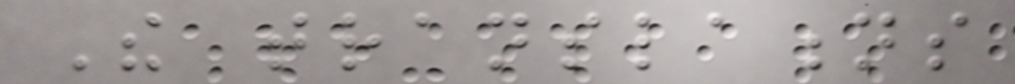The translations
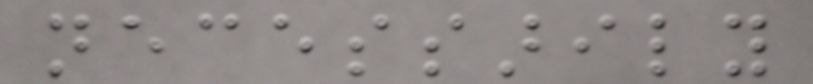necessarily
